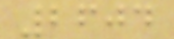2604
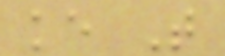ke T
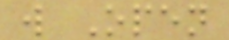w Open
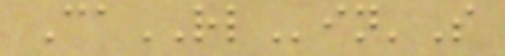CaRLin'S
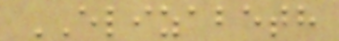ELIZABETH
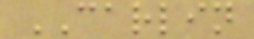CARLIN
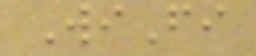WiFi
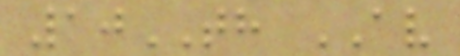10TH AV
